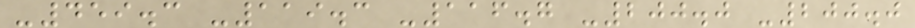-459.3 -119.3 -116.7 -200.0 -200.0
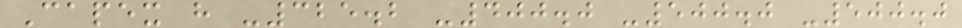Capex h -325.2 -400.0 -500.0 -500.0
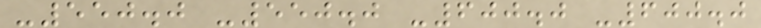-550.0 -550.0 -600.0 -600.0
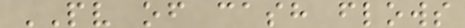PV of cash flows
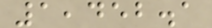1,452.1
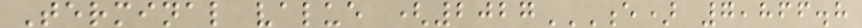Terminal value (2027E) 7,866.8
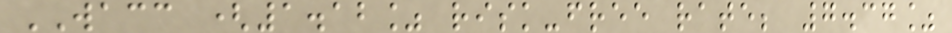WACC (1.12% risk-free rate; 7.37%
